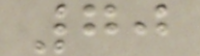70
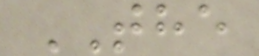THE
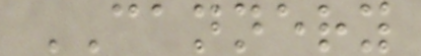CANNERY
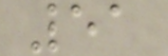51
